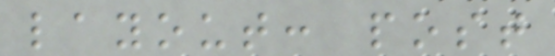layout: post
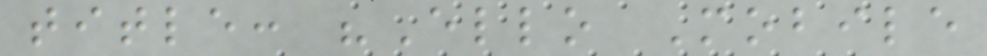title: "Ello Mobile
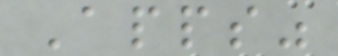Apps"
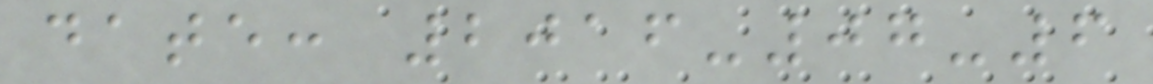date: 2016-07-6
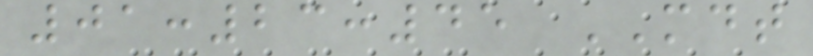01:23:45 MDT
